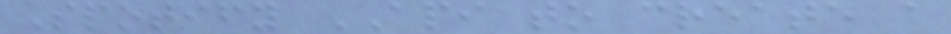Spotify API to create a
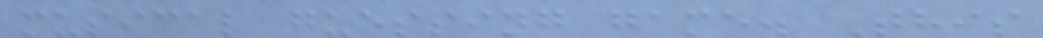musical guessing game. This
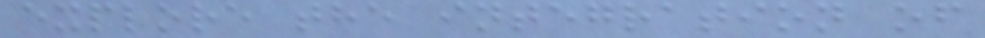explore the integration of
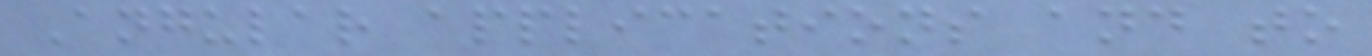Angular applications and to
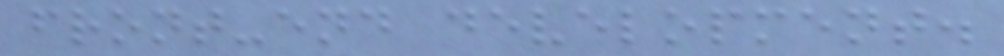front-end development.
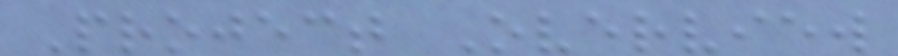Project Overview
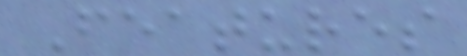Features
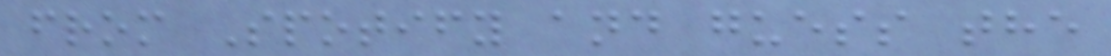from Spotify and guess the
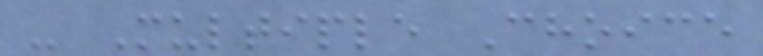- Multiple Choice
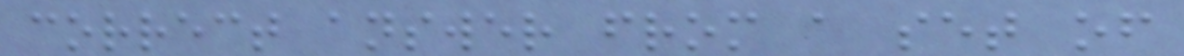correct answer from a set of
